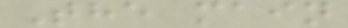The main
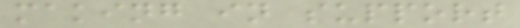making in support
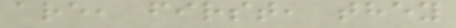are, first, they
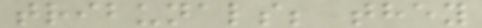tribunals; they
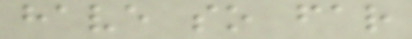have so far
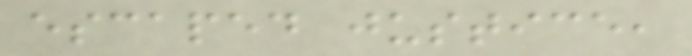escaped justice,
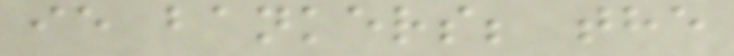ie bankers; the
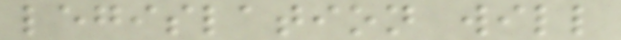legislation will
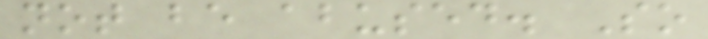not be abused. So
